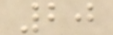20
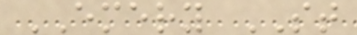EMERY ST
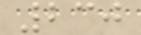230
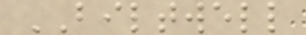BILTWELL
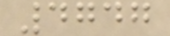4747
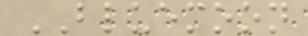BLUEMOON
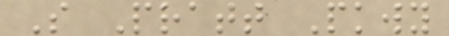S Pratt Pkwy
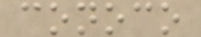conoco
